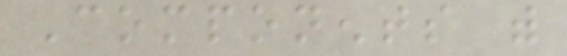Components with
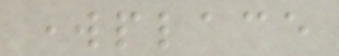workplace
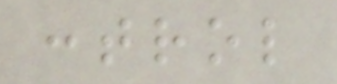control
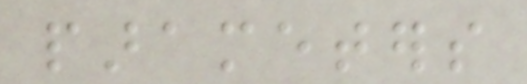parameters
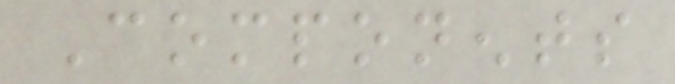Components
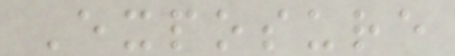Exposure
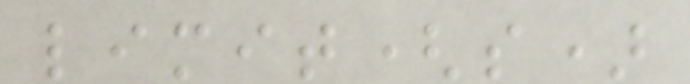limit(s)
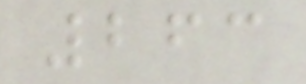263
